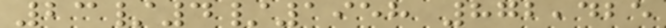23/4/1958 872,425
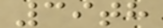39th
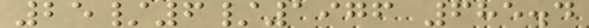25/6/1976 685.4
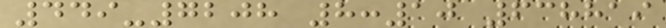449-7208 8:10 638819
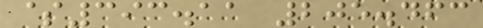$393.11 205.463
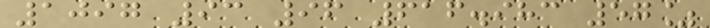1097 93 96 616.983 57%
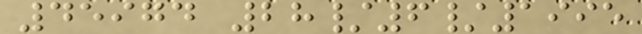45974 28/6/1995
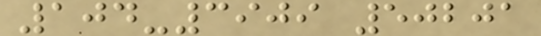104-3909 50201
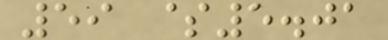59 $5.01
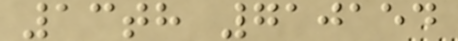13th 710154
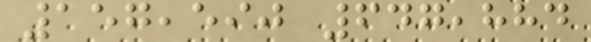157,590 647,884
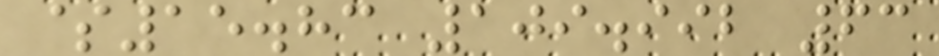$15.83 109.992 63
